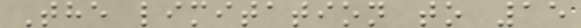The limitation to 15
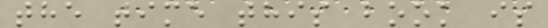the time this book is
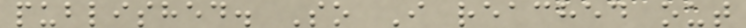published. So I reached out
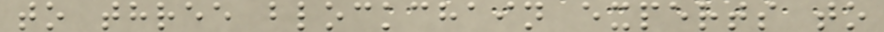to three blockchain experts to
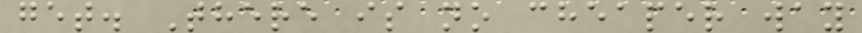get. There is no cheaper way
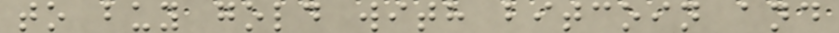to buy gold with bitcoin and
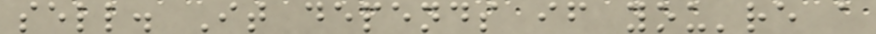sell. It depends if you're a
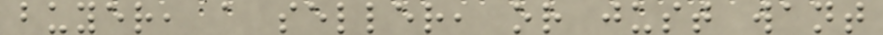buyer, a seller, or just want
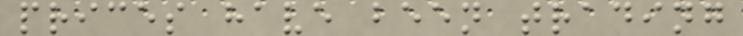prices have been trading
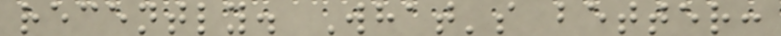recently. What's better:
